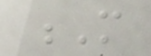M
